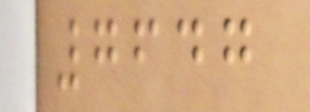7647
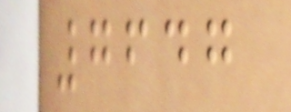7647
